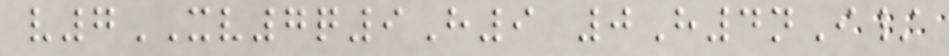v7XV7q9H9 0H4nI/
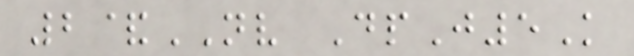2&NV DpJ5K
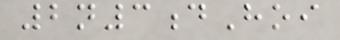2n3dHoi
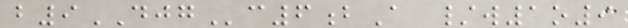b9DJGc6bA /w1o9
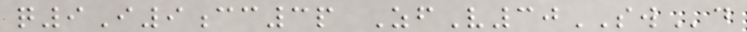q9I9cc3p ZfV30SWd
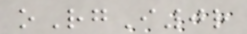oRgI0r
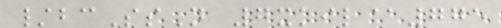/bcSsN 7xkil@775
